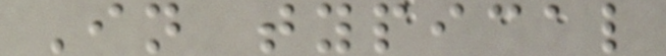In typical
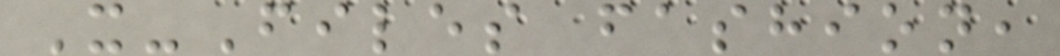X-Files fashion,
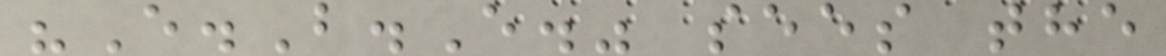"E.B.E." sees the
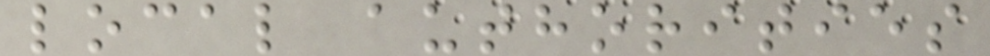local authorities
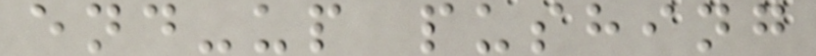end-up pushing
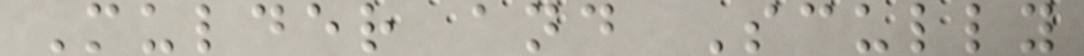Mulder and Scully
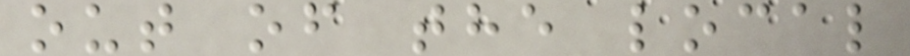out of the local
